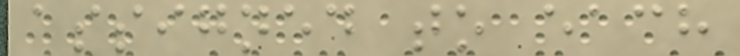assigned to each
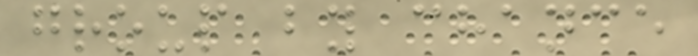group by chance
